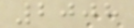2008
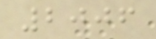2006
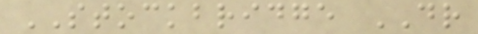STOCKBRIDGE DR
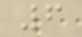6
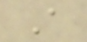A
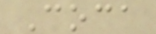Coca
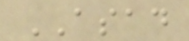ASAD
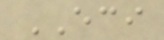ECI
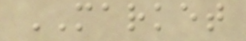MARKET
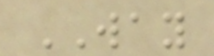WAY
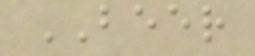BEER
